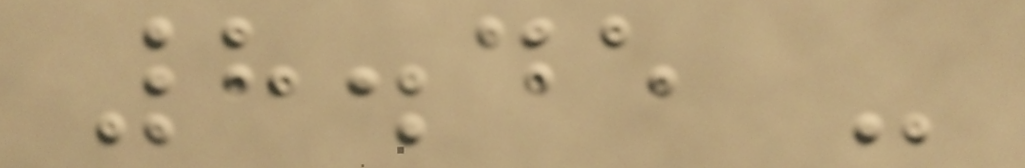8.45 -
